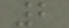2
